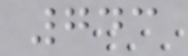743
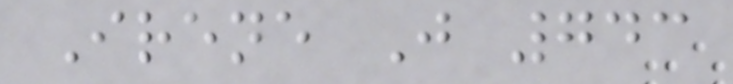Irene J 743
